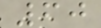60
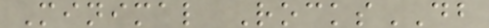Minimal RocksDB
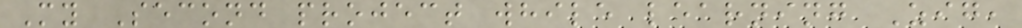My Second project while learning Zig,
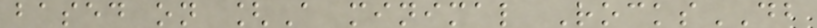based on [A minimal RocksDB
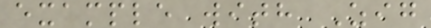example with Zig
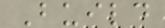Build
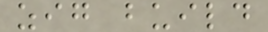zig build
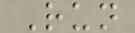Run
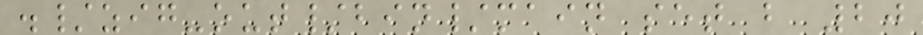./zig-out/bin/main set b 20
